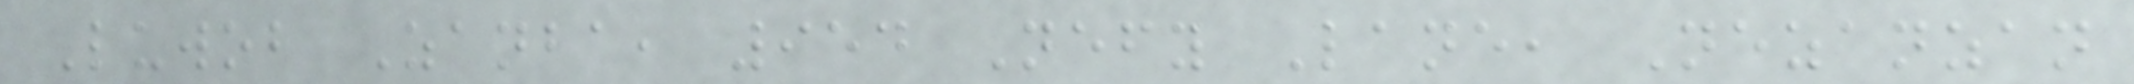Luwob Zanba, 954 Nefy Lane, Nezanzan
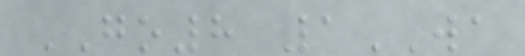GO8 1WA
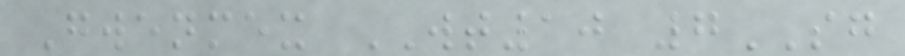Gwenmex WT10 7SG
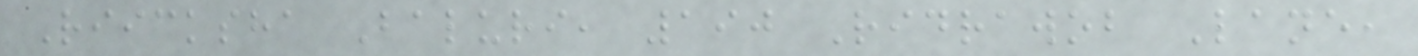Riicksha Baluri, 190 Ridrawob Lane,
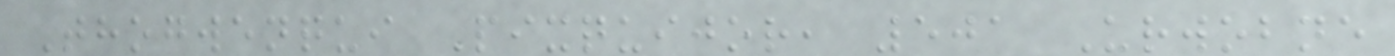Thogwenqui Pixquijor, 501 Urwobne
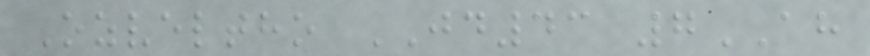Ozveltho JD43 7AH
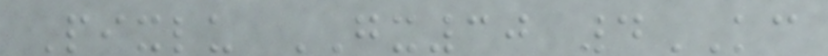Pixlu GX30 4KC
